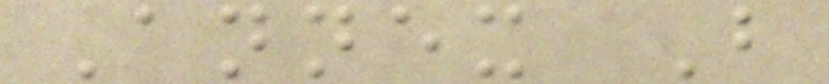Annex B
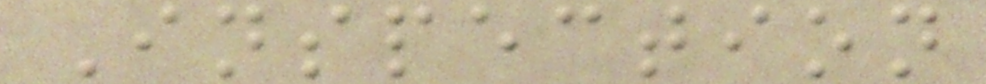Inspection
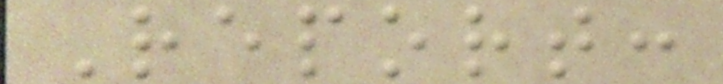Report:
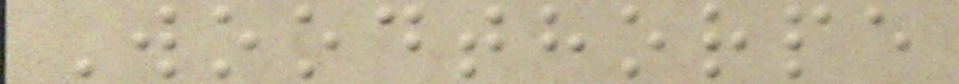Woodthorpe
